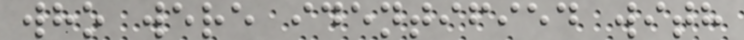who were identified with
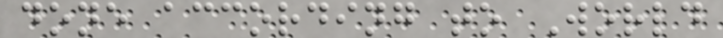done according to World
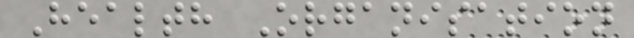Health Organisation
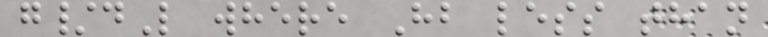g/dL where Hb less than
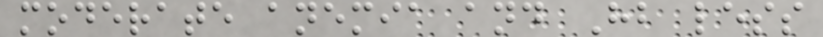moderate anemia and Hb less
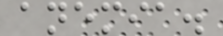anemia.
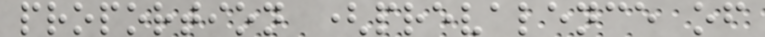proportion (prevalence of
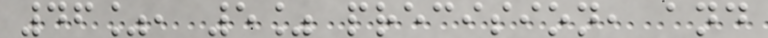46%, 5% precision, and
